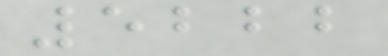5222
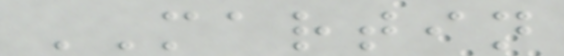MARTIN
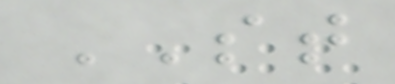ST
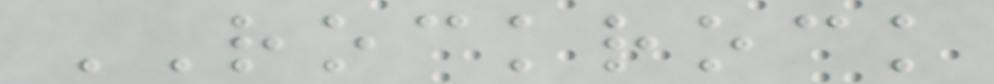ROCKROCK
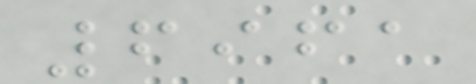6961
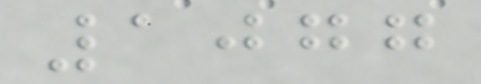1077
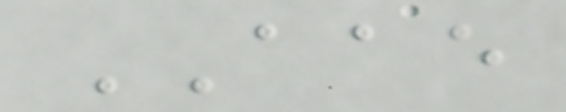AAE
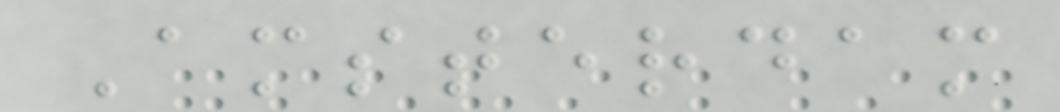Amsterdam
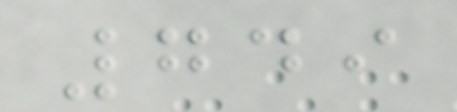749
